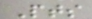Pts
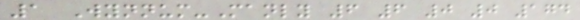1 Wynnum-Manly 6 6 0 0 174
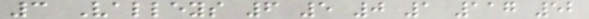3 Valleys 6 5 0 1 117 52
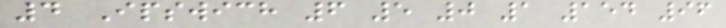4 Ipswich 6 5 0 1 154 96
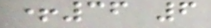+36 6
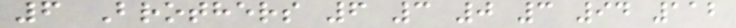6 Brothers 6 3 0 3 94 112
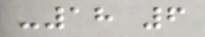-18 6
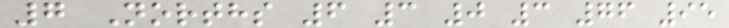7 Norths 6 3 0 3 76 95
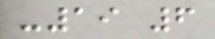-19 6
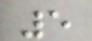5
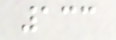133
